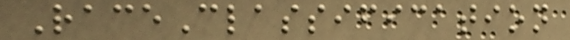RaceClassification
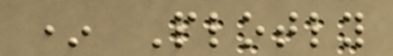* Plotly
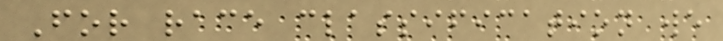For race classification we
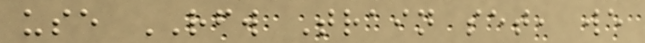use RFW Train set, we
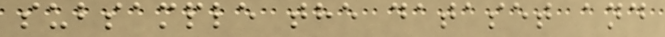subsample the dataset and
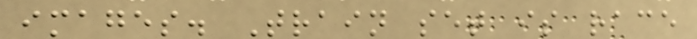images. Train set is race
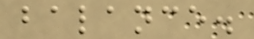balance.
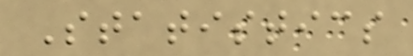Statistics
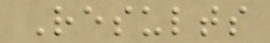Results
